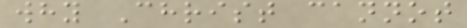why Christ cannot
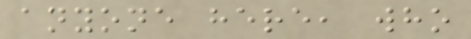anyone here, who
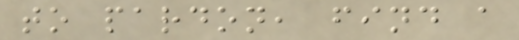to pardon, find a
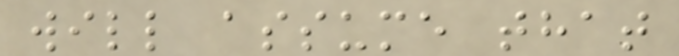will assume that
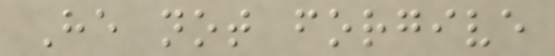He not forgive
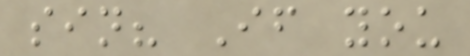sin? If you
